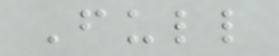Full
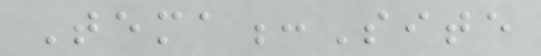Tema:Site
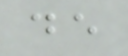de
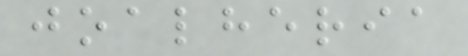joalheria
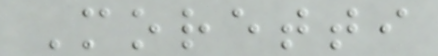Moretti
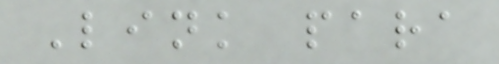Link para
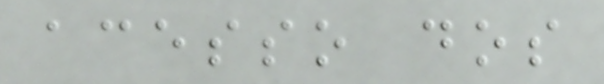acesso dos
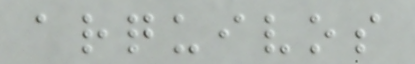arquivos
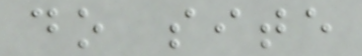do site
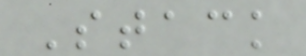Stack
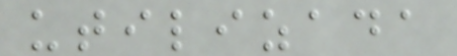utilizada
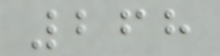268
